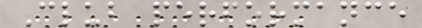Club performance
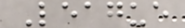League
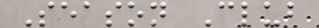Season Club
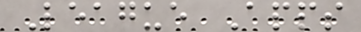League Apps
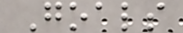Goals
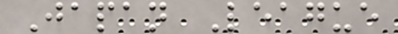Japan League
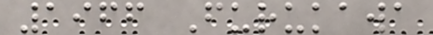1966 Furukawa
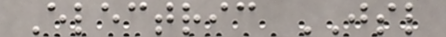Electric JSL
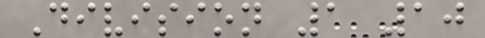Division 1 10
